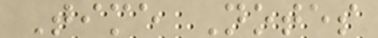Time Notes
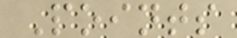Points
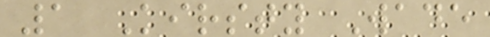1 Kirsty Wade
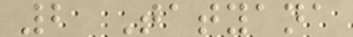2 Tatyana
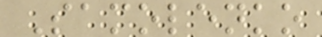Samolenko
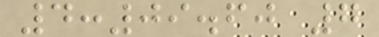4:09.60 7
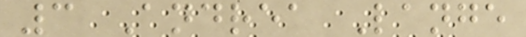3 Andrea Lange
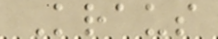Kraus
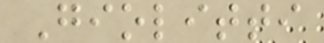Giolitti
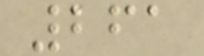261
